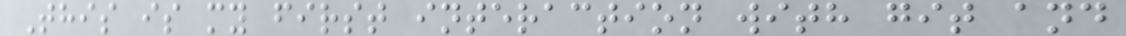This is my first interaction with git and
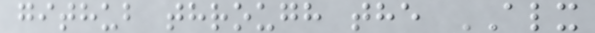github through the ALX
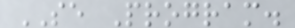SE Program.
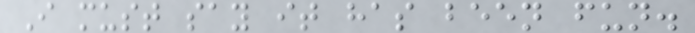I must say it has been fun.
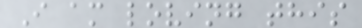I am loving this
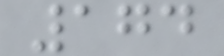174
